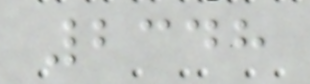2348
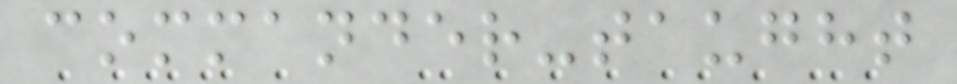commander-taught
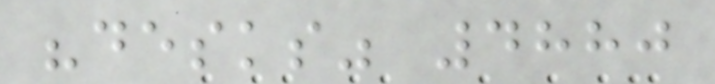"desks" 4880
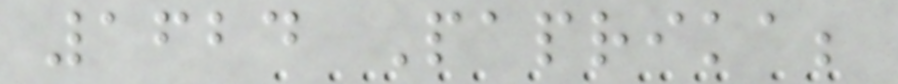1624 Paprika;
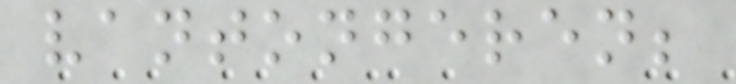vantongeren;
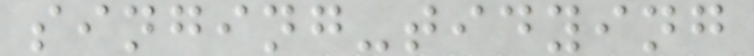singing-tidying
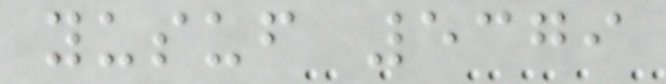yusuf 5379
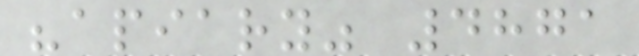"apiary" 4871
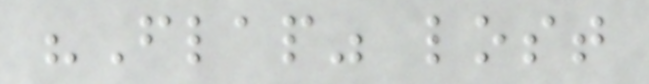"Flap" lost
